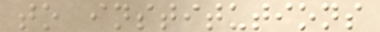to institutions
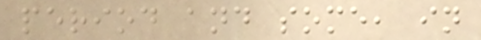period and some, in
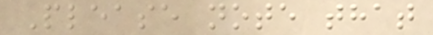Please note that
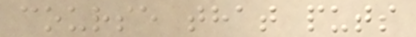course that puts
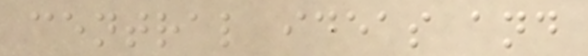central ideas and
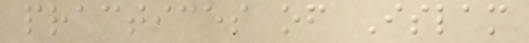practices of Islam
